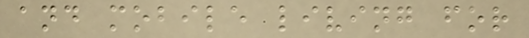and mobile living for
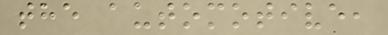the automotive,
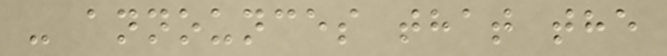- announces that the
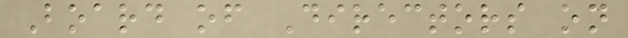Board of Directors on
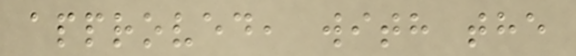approved, with the
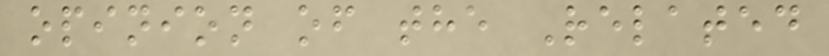opinion of the Related
